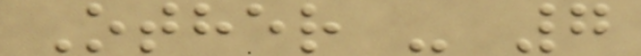Other - 7
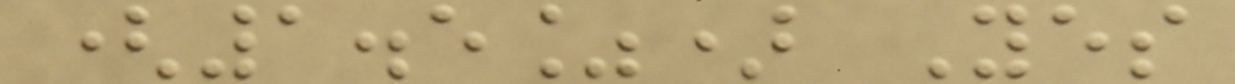(1.5%) Yes
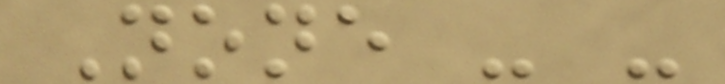None - -
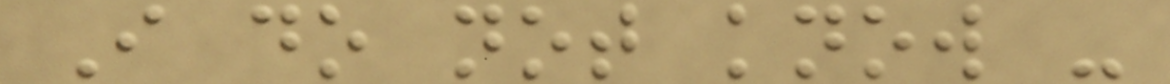I do not know -
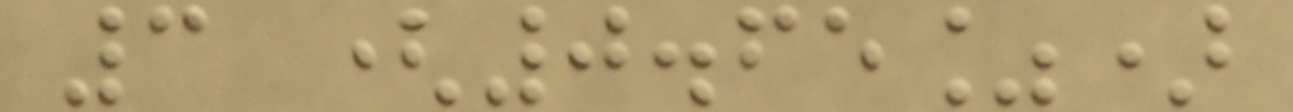3 (0.65%)
